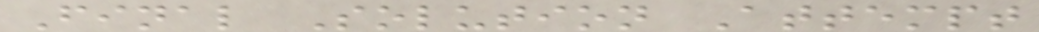Final Solution Attempt
